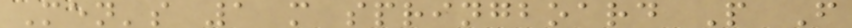Men's 1 m springboard P F
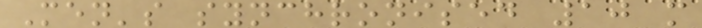Men's synchronised 10 m
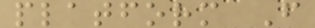platform F
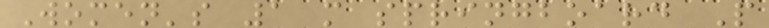Women's 1 m springboard P
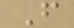F
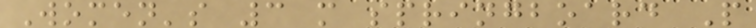Women's 3 m springboard P
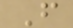F
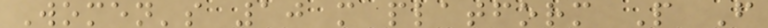Women's 10 m platform P F
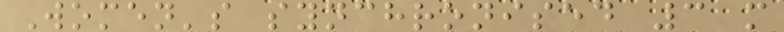Women's synchronised 3 m
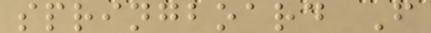springboard F
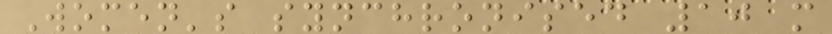Women's synchronised 10 m
